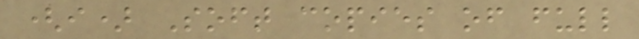(i) Soft copies of full
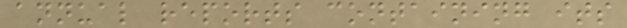annual reports containing its
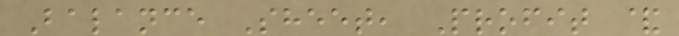Balance Sheet, Profit &
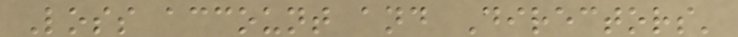Loss account and Directors'
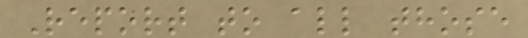Report to all those
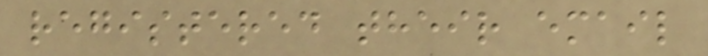registered their email
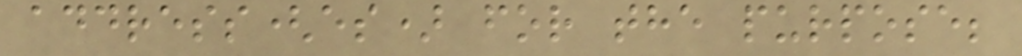address(es) for the purpose;
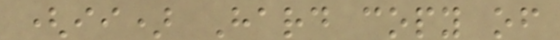(ii) Hard copy of
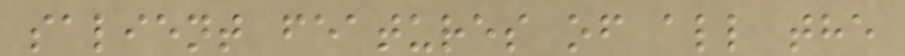salient features of all the
